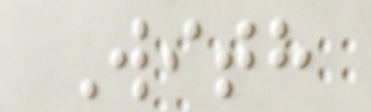With
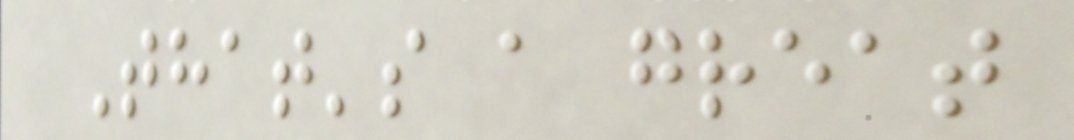That's a great
